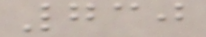730
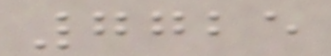7725
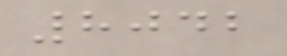8042
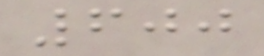600
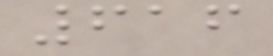616
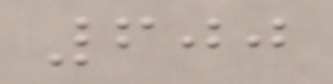600
